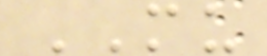MU
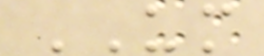UM
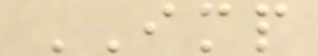IMP
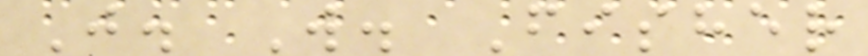J. W. Fisher
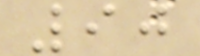90
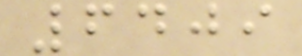6409
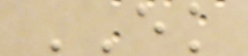EK
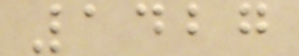1427
